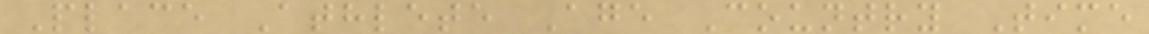Place Athlete Age Country Time
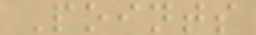Points
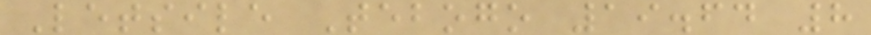Letsile Tebogo 19.64 8
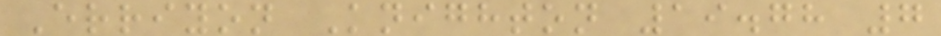Erriyon Knighton 19.78 7
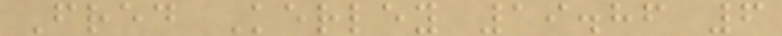Fred Kerley 19.86 6
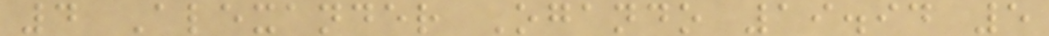4 Alexander Ogando 19.94 5
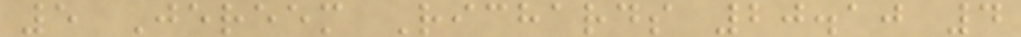5 Jereem Richards 20.10 4
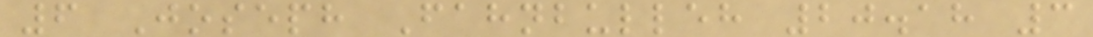6 Joseph Fahnbulleh 20.18 3
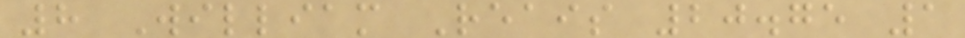8 William Reais 20.75 1
